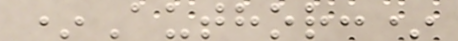*Author:*
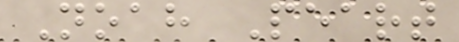Noah Peart
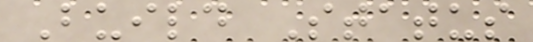Build Status
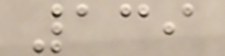139
